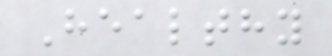Healthy
